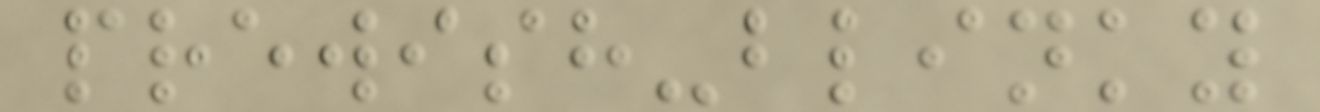prewish-blinky
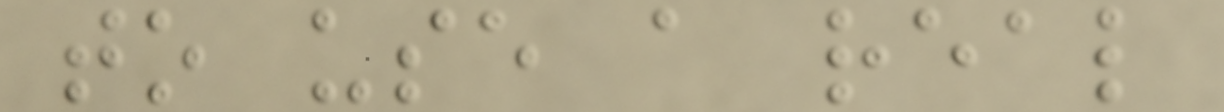to use a real
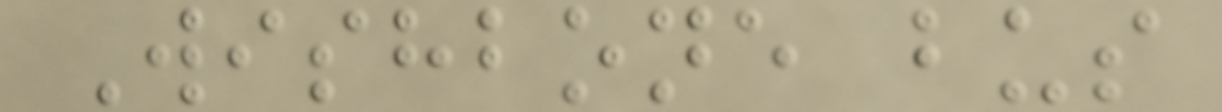Wishbone bus
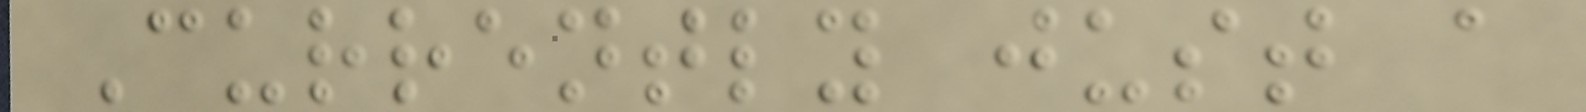Currently just a
